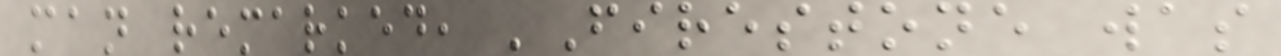man remarked, 'Firestone was
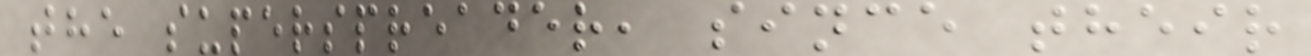the superspreader, since their
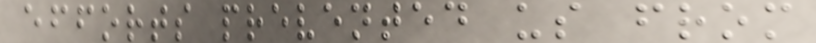efforts prevented us from
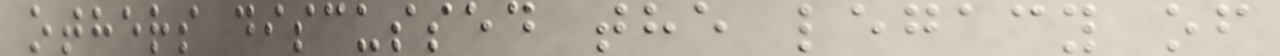others discussed the legacy of
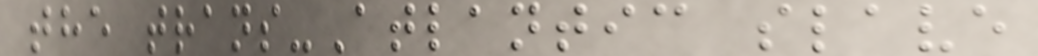the trans-Atlantic slave
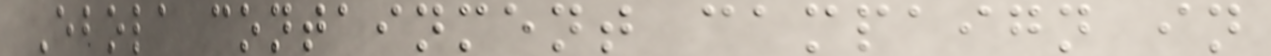Ebola containment campaign in
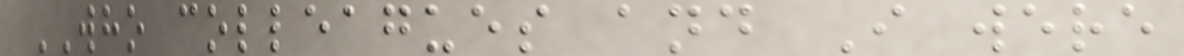WHO colleagues and I were
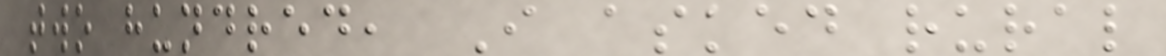two hundred, I asked rural
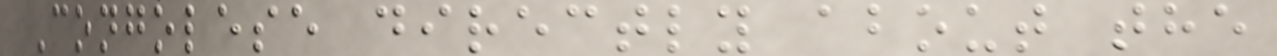Congolese directly about the
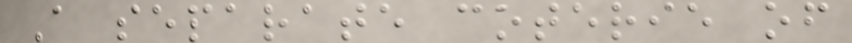A separate coterie of
